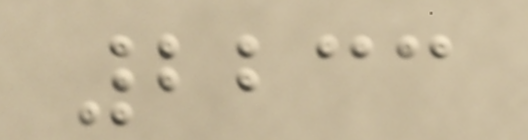2233
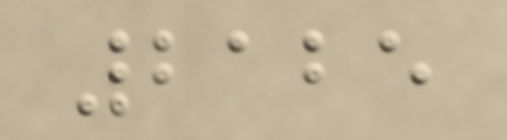2125
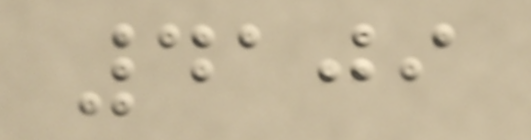4109
